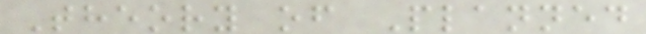Theory of Planned
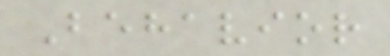Behavior
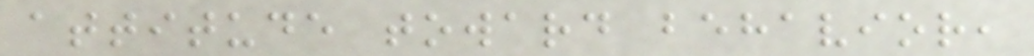attitude toward behavior,
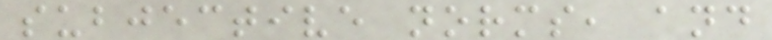subjective norms, and
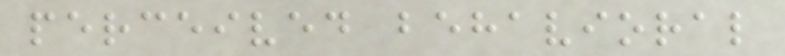perceived behavioral
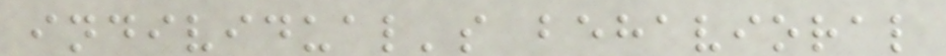individual's behavioral
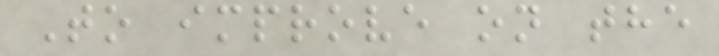To improve on the
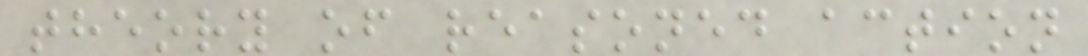theory of reasoned action
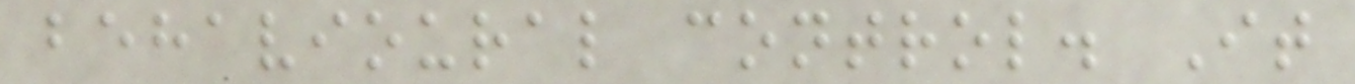behavioural control. It
